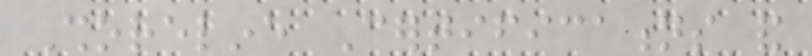Shoreline Certifications and
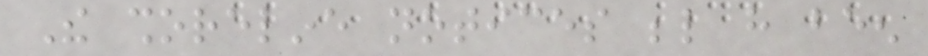The shoreline notices below have been
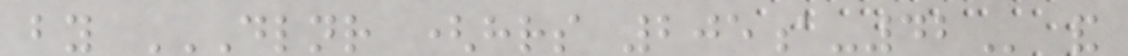by DLNR (HRS 205A-42 and
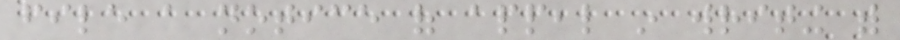file a notice of appeal in writing with
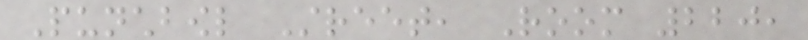Punchbowl Street, Room 220,
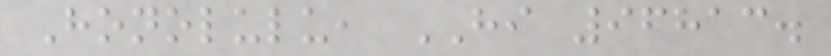Honolulu, HI 96813.
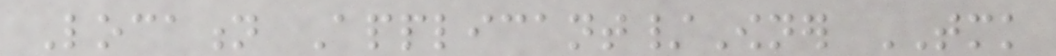Location Applicant/Owner TMK
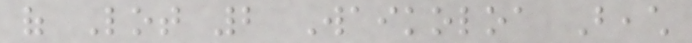of Lot 2 Waikoloa Beach
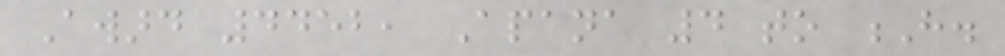Award 4452, Apana 4 to H.
